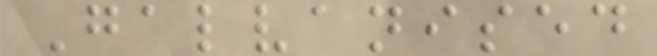Galvanised
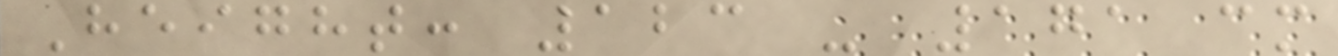Height: 123 - 171 cm
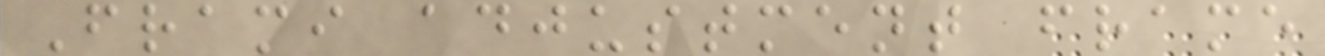Frami adjustment frame
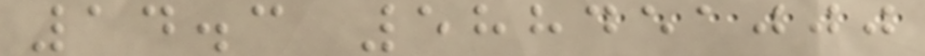14.3 588451000
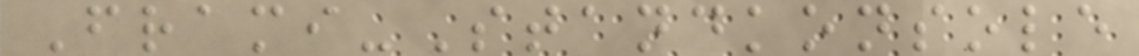Frami-Standkonsole
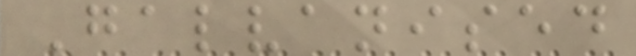Galvanised
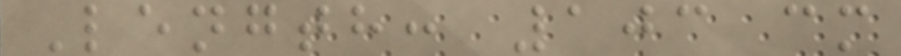Length: 103 cm
